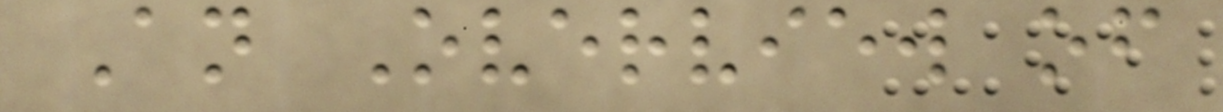An Overview of
